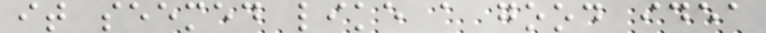it seemed like a good idea
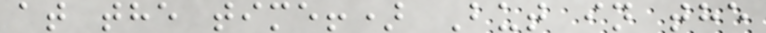at the time!) But in the
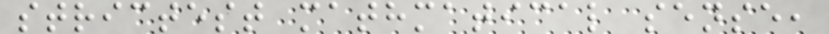strictest mathmatical sense,
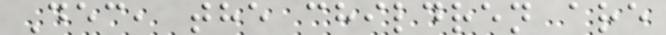Dec, the children are
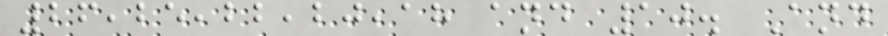26,25,22,20,18 and 10. And
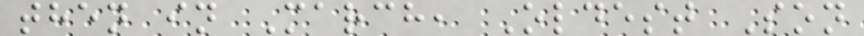then in March, Oldest Son
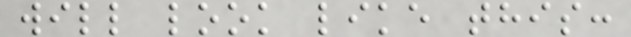will look like this:
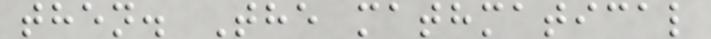then. The mathmatical
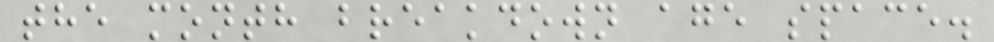the month breakdown age space.
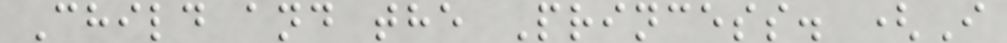Child and the Princess. (I
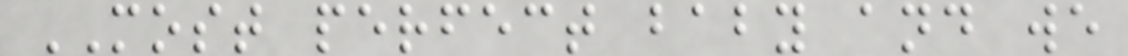MOST perfect baby and we
